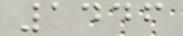1446
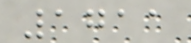1711
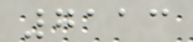7113
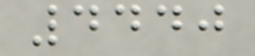4440
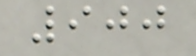900
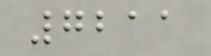7211
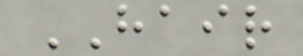HAIR
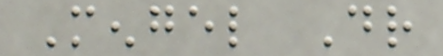Mengel Dr
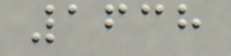1638
